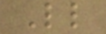Little
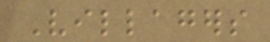Villagers
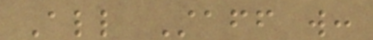All Staff will:
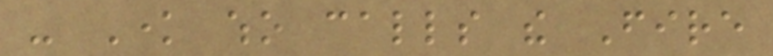- Know who calls the Fire
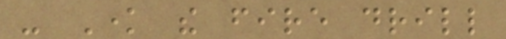- Know the fire drill
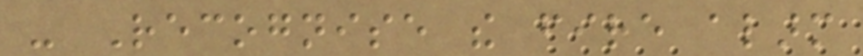- Recognise the fire alarm
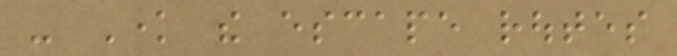- Know the escape routes
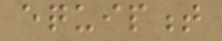equipment
